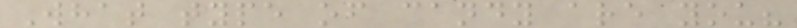What type of candy are you?
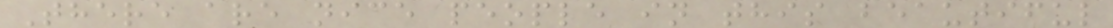There are nice people in this beautiful
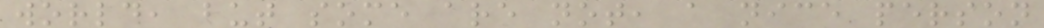world, but some are not, a nice person
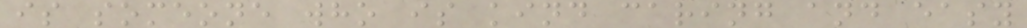is someone who is kind caring and easy
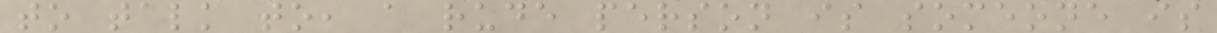to talk to, a rude person is someone is
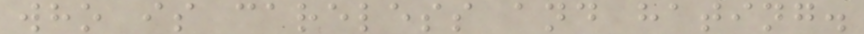who is careless and hating.
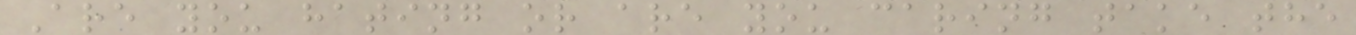Are you hating or are you caring take the
